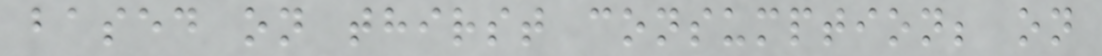based on thirst consumption; on
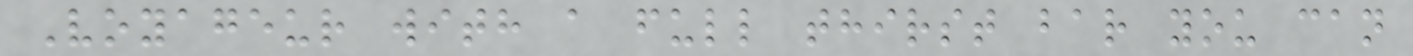Voyageur with a full thirst bar you can
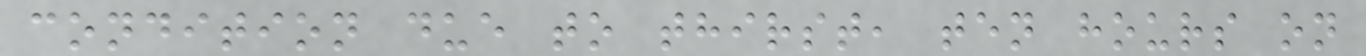condition due to thirst, ten hours on
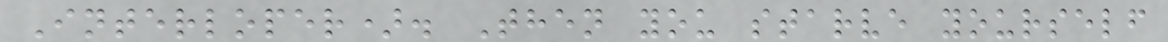Interloper). Then you starve yourself
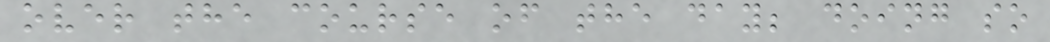over the course of the day; doing so
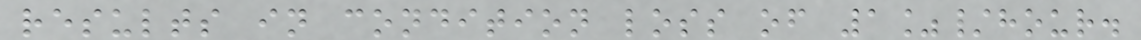results in condition loss of 1%/hour.
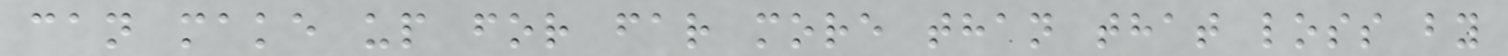can make up for far more than that loss by
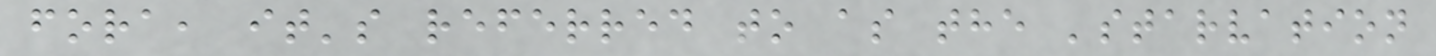fora, it's referred to as the 'starvation
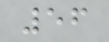56
